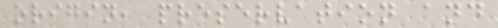origin, preservation and
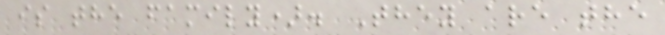is the family). They are the
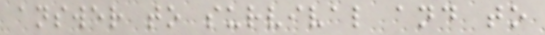answer to survival and to
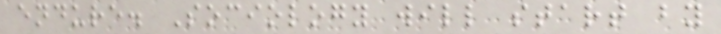endure. Sociology will start by
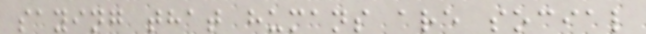saying that humans are social
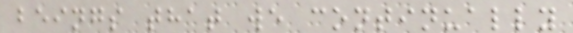beings that we continually
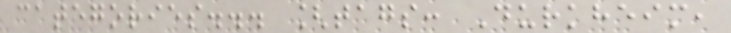categories... [tags: Durkheim,
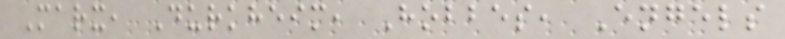Marx, Durkheim, Hobbes, Engels
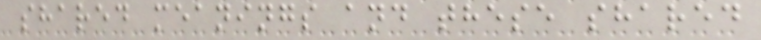shared meanings and these shared
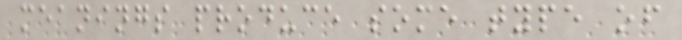meanings produce some type of
